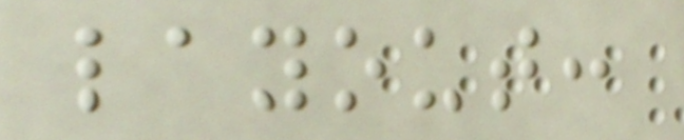layout:
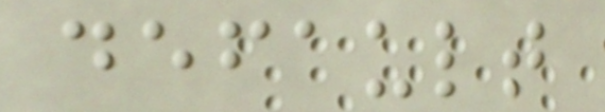default
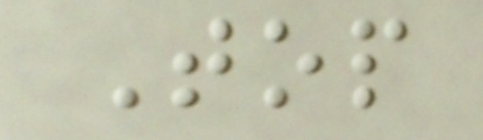Top
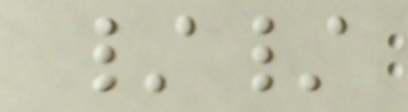//
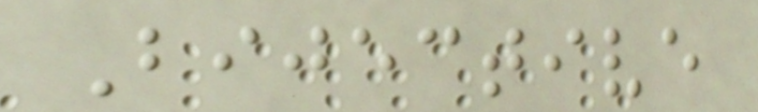Bijective
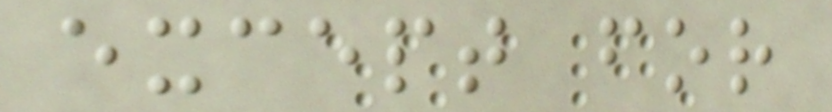except for
